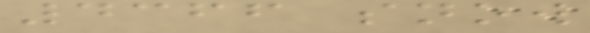4366 snow
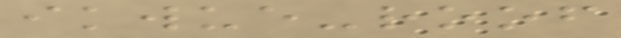ikwue-roof
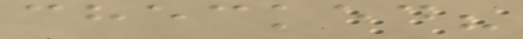checked?
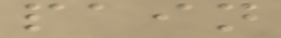pain
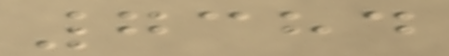7384
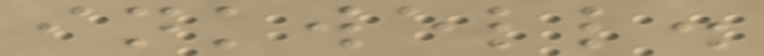inkwell.
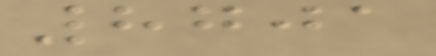8701
